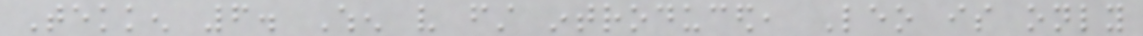Tekken 6. When very first introduced, Leo is only
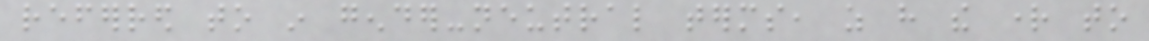referred to in gender-neutral terms, as have the right to
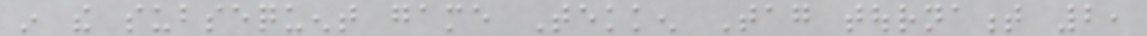in the subsequent game Tekken Tag tournament 2,
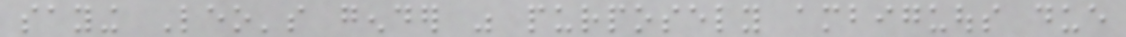saying Leo's gender was purposely ambiguous due
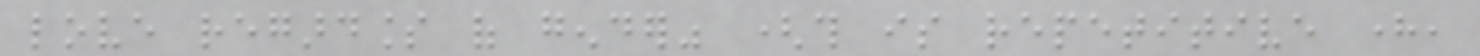love regardless of gender" (this is repetitive here,
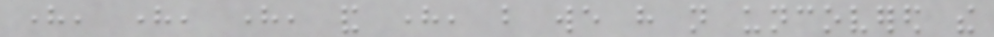here, here, here, and here, but we have not uncovered the
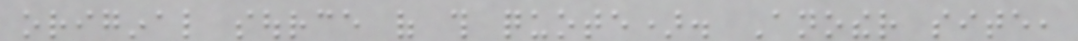original source of this quote). Another site,
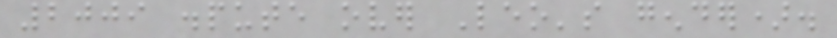2009 dispute over Leo's gender).
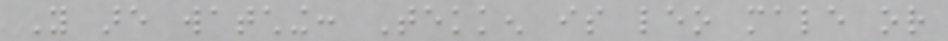You are watching: Tekken is leo male or
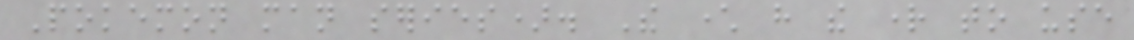Pokemon man series). The character have the right to use
